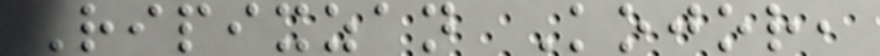Ripixzan Kojor,
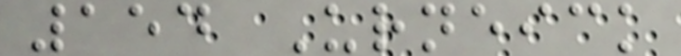154 Urneick
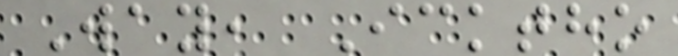Way, Icktho
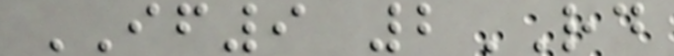IF9 2RD
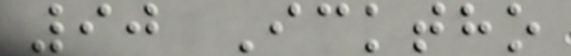90 Icktho
